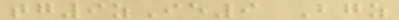tg9zIe9 Bgz
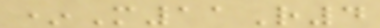*M11R4
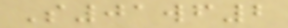S01wf2
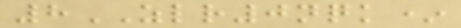8ZLR0nqk*
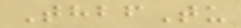ThbfTu
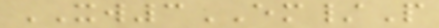XW3EM/P
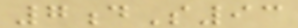7dS93
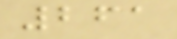261
